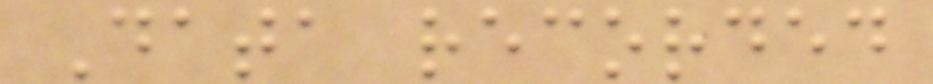Data recorded
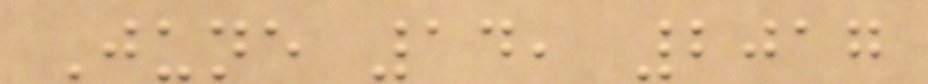June 14, 2017
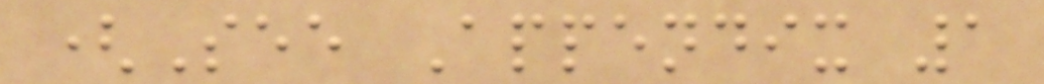(See Appendix 1
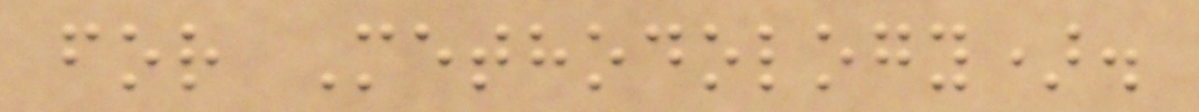for Methodology).
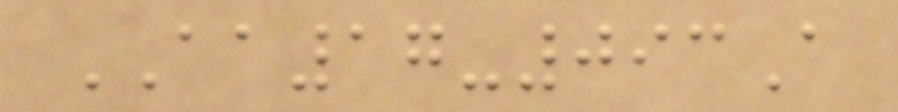AA17-093A
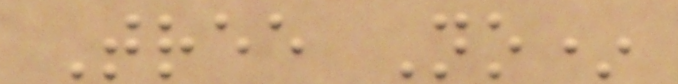Tree No*
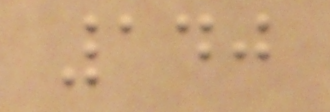140
